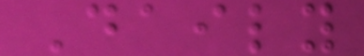Daily
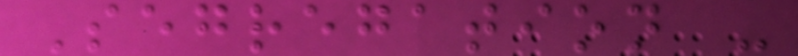Segregation -
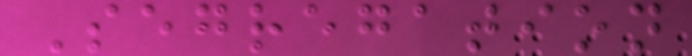Segregation
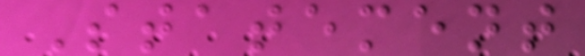Statement
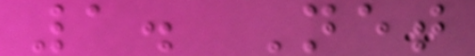1. Net
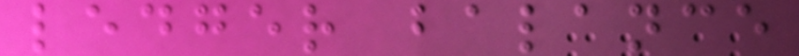ledger balance
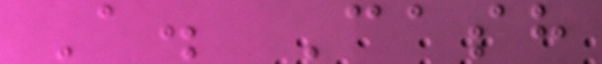A. Cash
